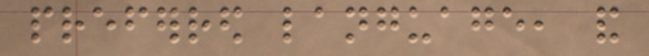preferred language, and
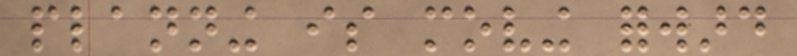planning is moving forward
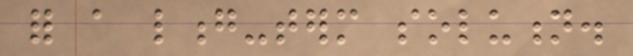for a long-term solution.
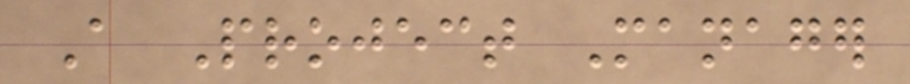A Project Manager
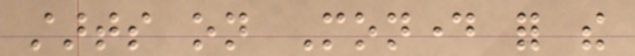starts on Monday for the
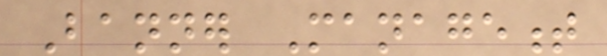Banner Management
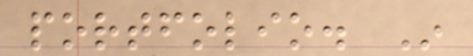portfolio. In
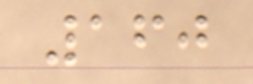160
